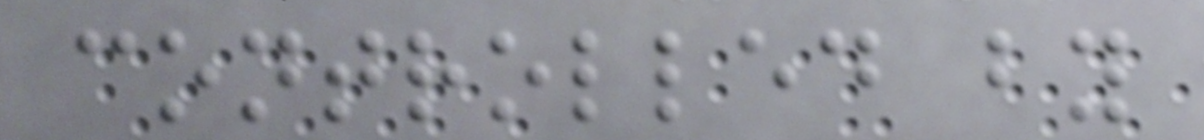controlled by
